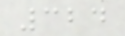324
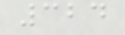324
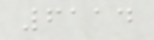6114
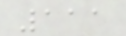111
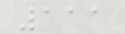111
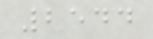2544
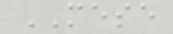MESE
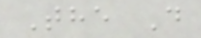The D
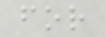for
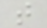t
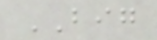BIG
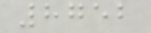8752
